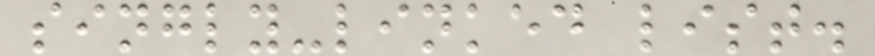singly-linked list.
